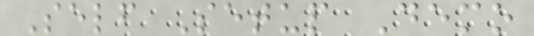Self Setup Demo
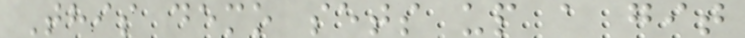This demo sets up a git
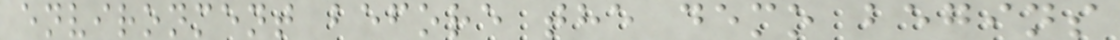environment before the demo begins
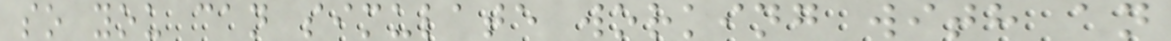so you can simulate working with an
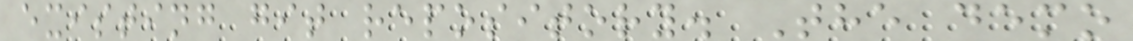existing git repository. The demo
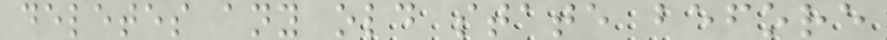deletes any old state before
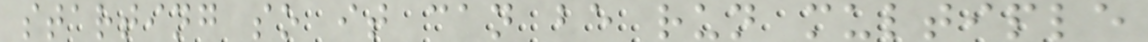starting so it can be run multiple
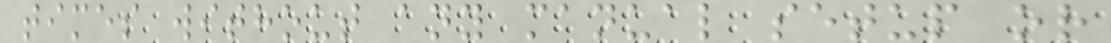times without any manual setup or
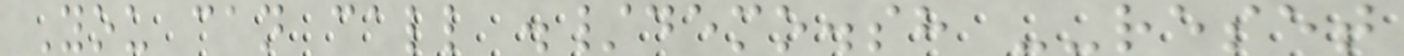You can call ./demo.sh --reset
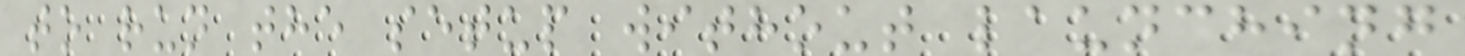to run the setup without launching
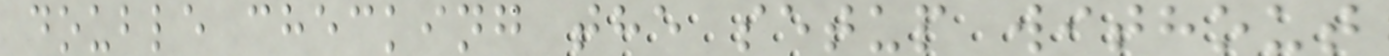double checking the setup without
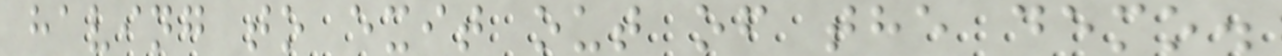having to exit out of the demo.
